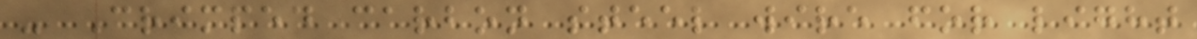- Crimped carbon steel wire for light
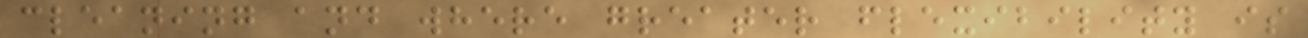cleaning and where greater flexibility is
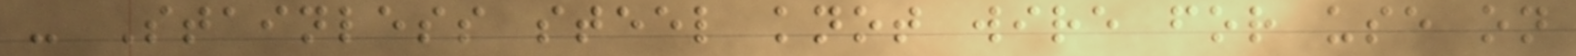- Stainless steel knot wire for use on
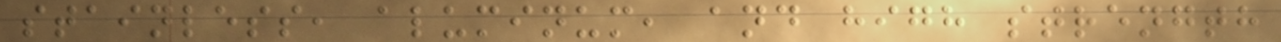stainless, aluminum, and high strength
